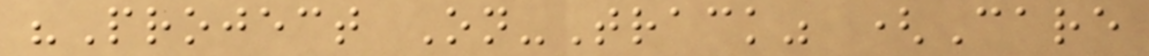"Project On-Track" (Care
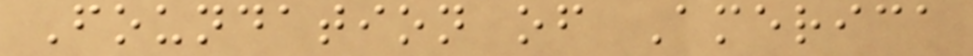Foundation of America
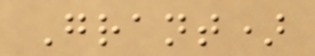Grant)
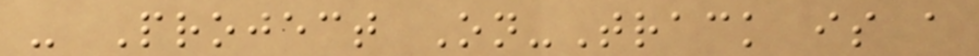- Project On-Track is a
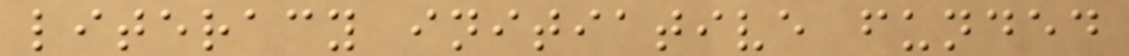literacy initiative funded
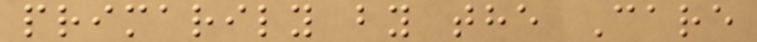primarily by the Care
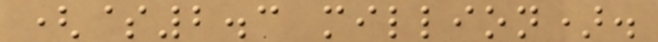($2.3 million).
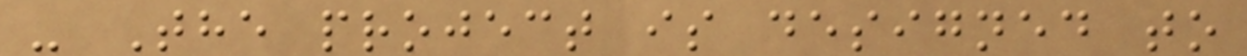- The project is designed to
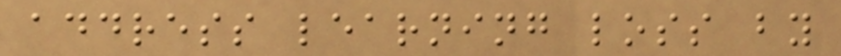address learning loss by
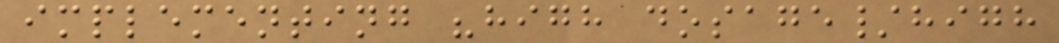implementing "high dosage/high
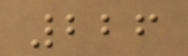226
